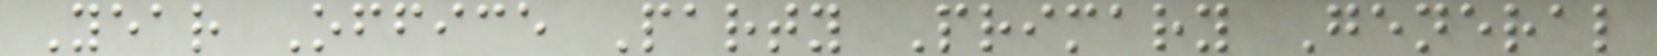Year Office Party Primary General
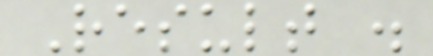Result .
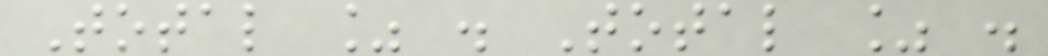Total % . Total % .
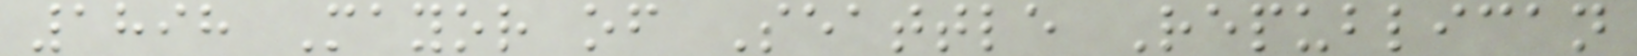1898 Mayor of Seattle Republican
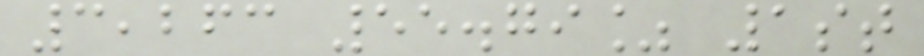3,263 55.79% 1st
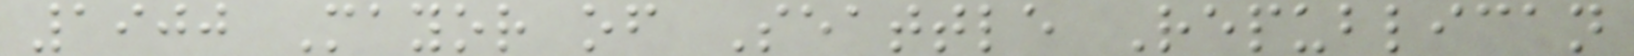1900 Mayor of Seattle Republican
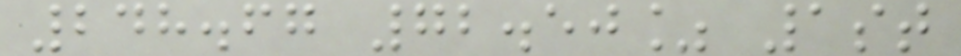248.67 72.50% 1st
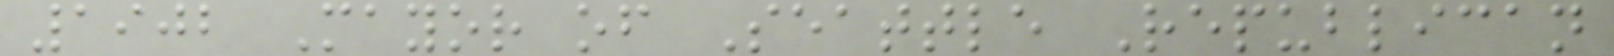1902 Mayor of Seattle Republican
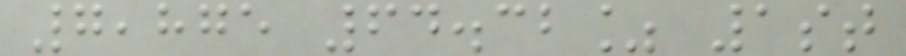7,875 64.32% 1st
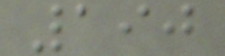190
